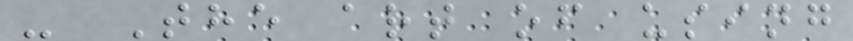- The art of using
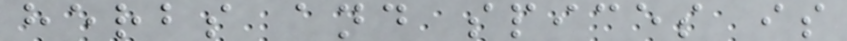herbs and spices is
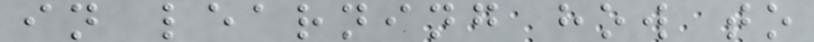in learning how to
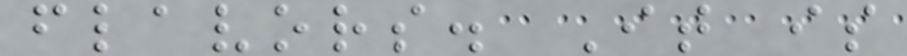flavors. It is
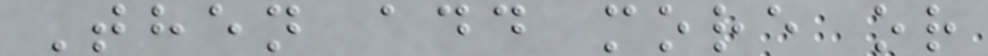Then add more or
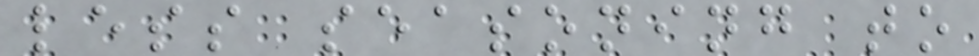less seasoning to
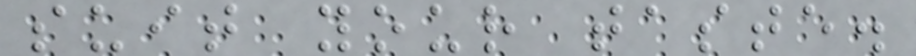suit your taste.
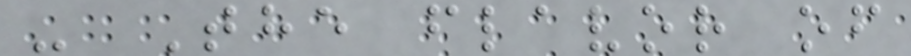- The flavor of
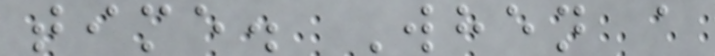time. When a
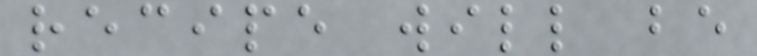recipe will be
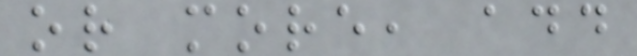or more, add
